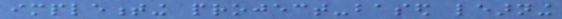implementing project-based learning
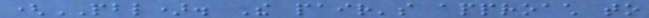(PBL). The pair's approach to
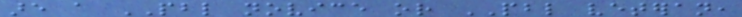are a PBL novice or PBL veteran,
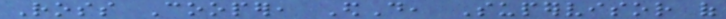Ross Cooper, EdD, Supervisor of
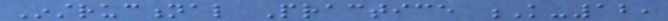Instructional Practice K-12,
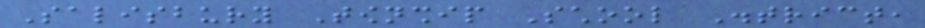Salisbury Township School District,
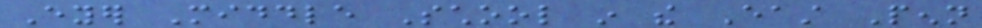Eyer Middle School in the East Penn
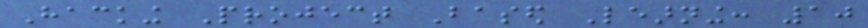Hacking Project Based Learning: 10
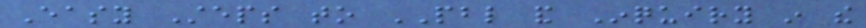Easy Steps to PBL and Inquiry in the
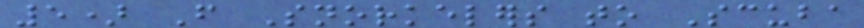5) From Snorkelers to Scuba
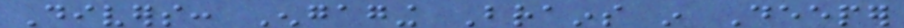Divers: Engaging Brains in Deeper
